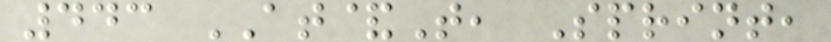443 AT&T, Sprint,
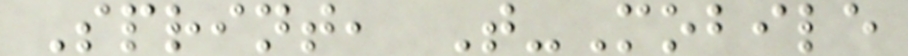Sprint, T-Mobile
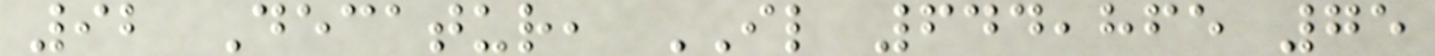92 Decatur, IL 644,865 75
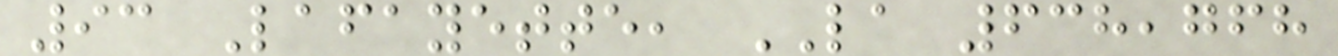93 Lafayette, LA 638,768
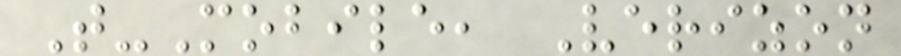T-Mobile, Verizon
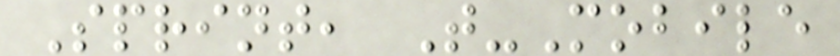Sprint, T-Mobile
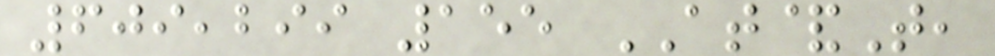609,299 155 AT&T,
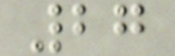27
